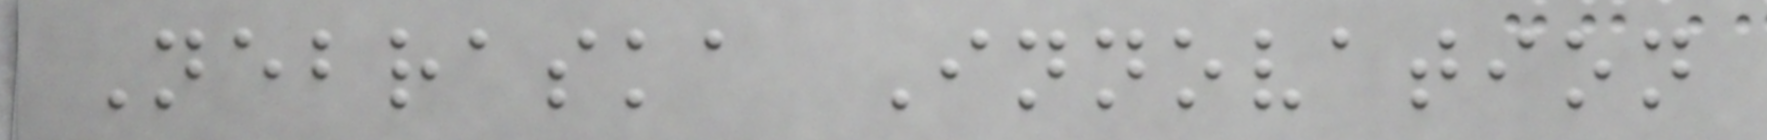Nebraska Innovation
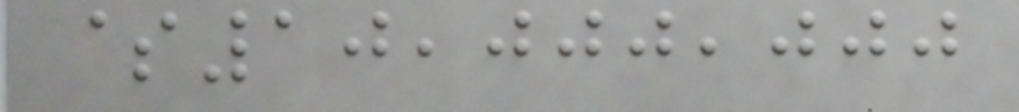$10,000,000
